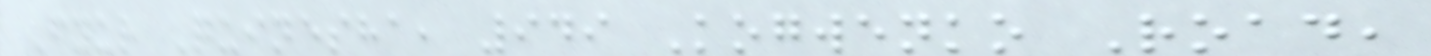Fyur Quinesha, 949 Kogwenko Road,
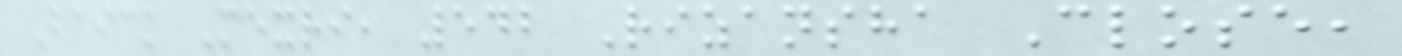Baick Mexri, 542 Rizansha Close,
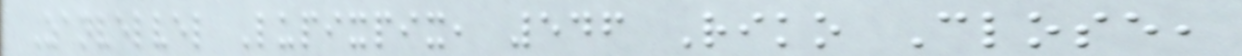Zanvelvel Lupixpix, 546 Riko Close,
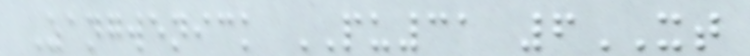Zangwenick PU31 6XT
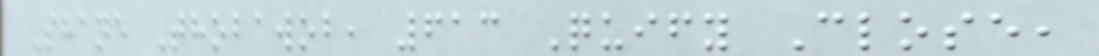Shane Thobawob, 613 Quify Close,
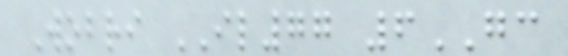Wobri IL77 6GC
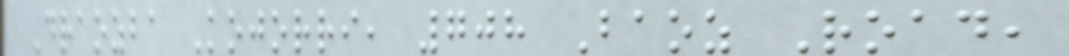Draozba Kojorri, 708 Baoz Road,
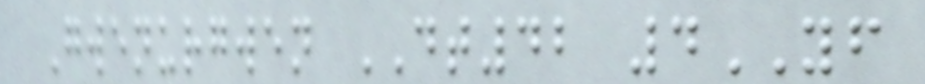Gwenurgwen DT42 4YF
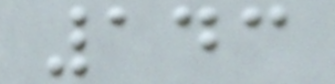143
